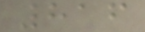816
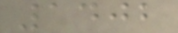1402
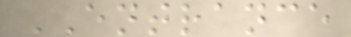ENTRANCE
